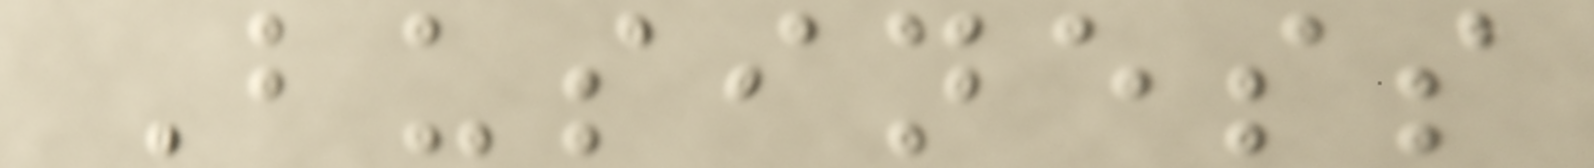Business
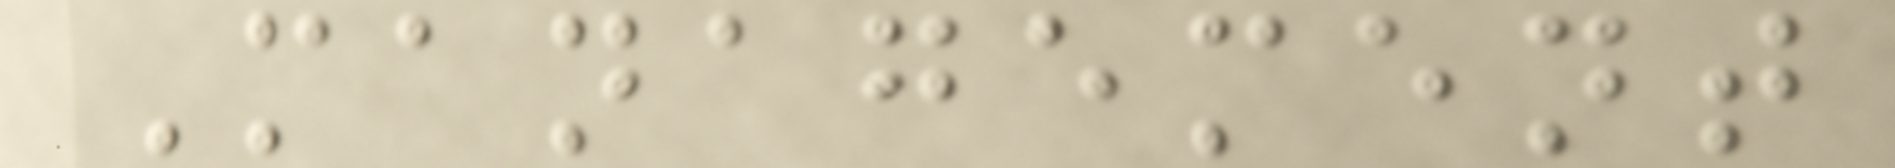Management
